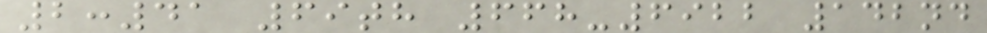2:41 69th 668-6922 142nd
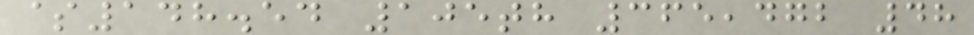$148.54 105th 365,472 48
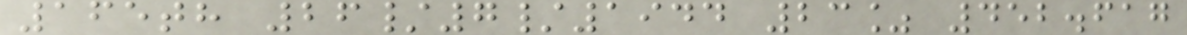165th 26/7/1944 23% 452.617
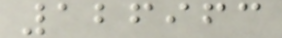126963
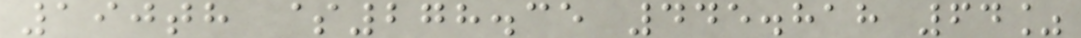190th $278.35 445.818 64%
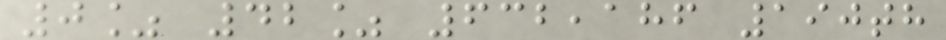0% 42% 632,186 190th
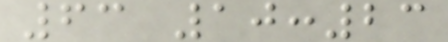63 10:23
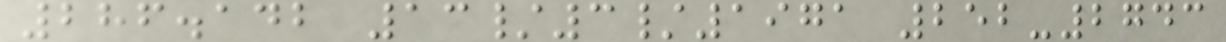286.142 13/3/1971 252-2743
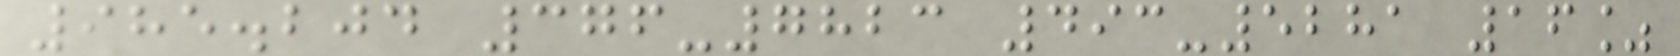985.204 376-7823 493-5281 16%
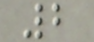2
